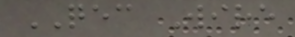QEC Wire
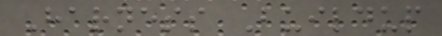Harness Buildup
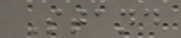Stand
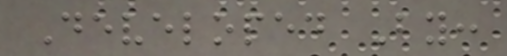Developed By:
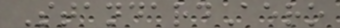StandardAero
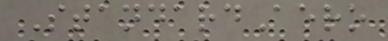StandardAero
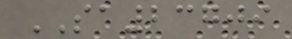SA23709
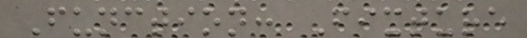Function: Fixture
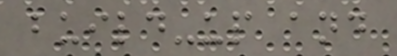build-up and
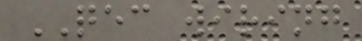QEC wiring
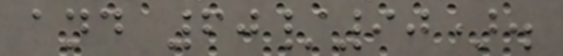and 60/90).
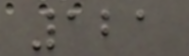121
